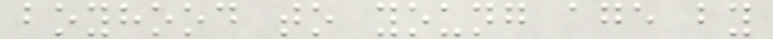boyhood to young age by
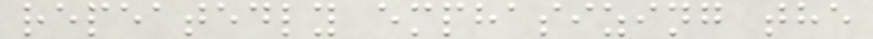repeatedly emphasizing the
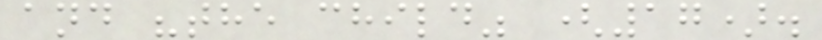and "the child" (17).
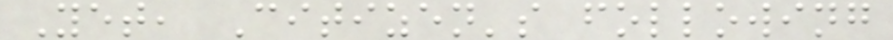Yet, Citizen's following
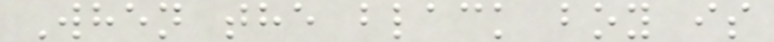When the black boy is
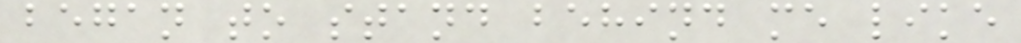began to stand behind me like
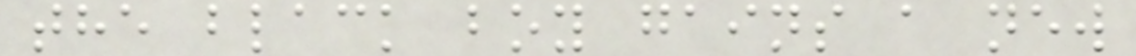the black boy gains a new
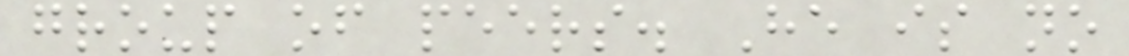group of peers. He is no
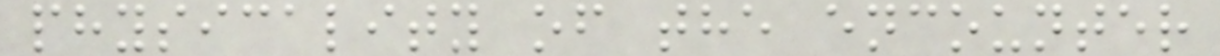physicality of the encounter
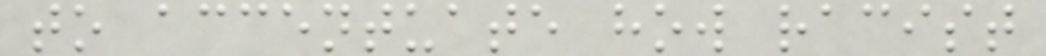to accentuate how racist
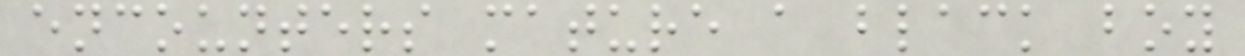encounters mature a black boy
